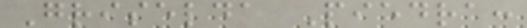Griselda Piedra:
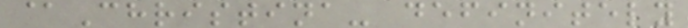@Christina- definitely
